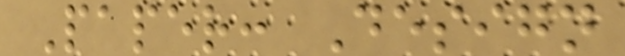Paper: Design
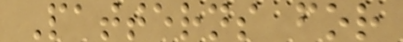Patterns for
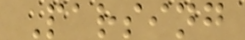Parsing
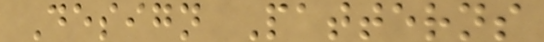Design Patterns
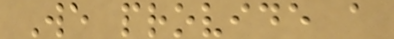We provide a
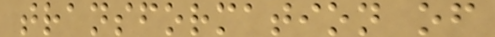transformation of
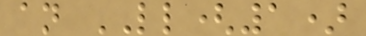an LL(1)
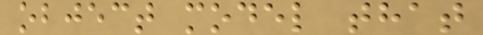object model that
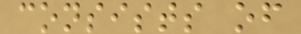consists of
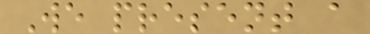We present a
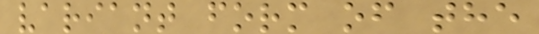variant form of the
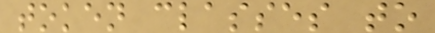token classes to
